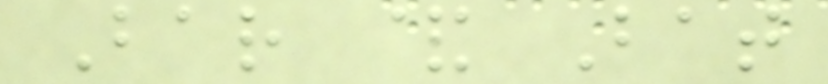Bar & Bat
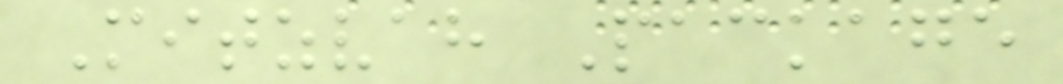Mitzvah Package
